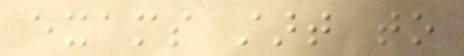exams start to
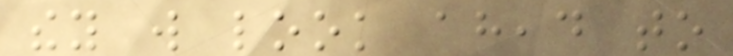they will look ahead to
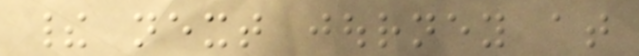their next journey at
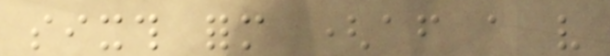sixth form (after a very
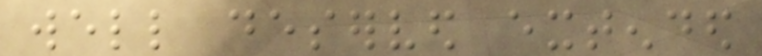well deserved extended
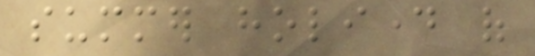summer holiday of
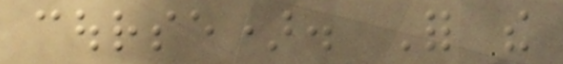course). For the
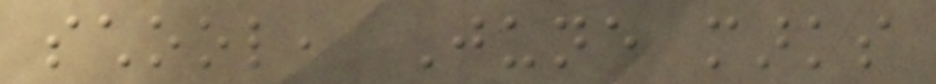school, June marks
